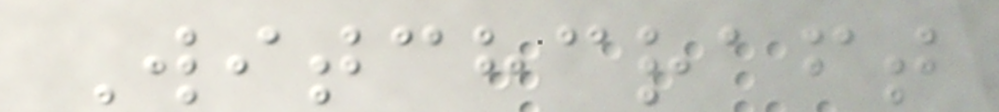Witchcraft
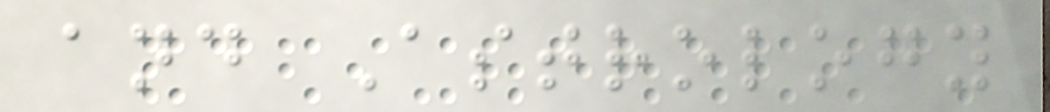and Astrology
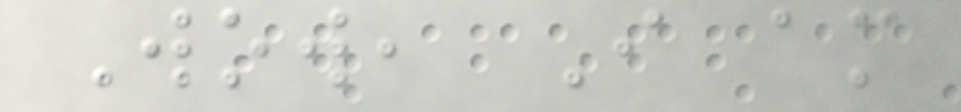Wow, I am
